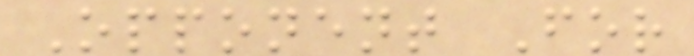Opponent For
